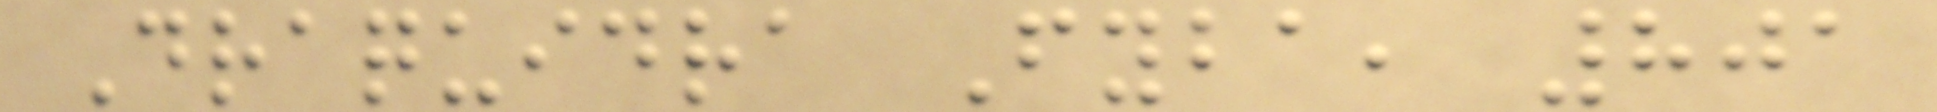Draquidra Fyba, 801
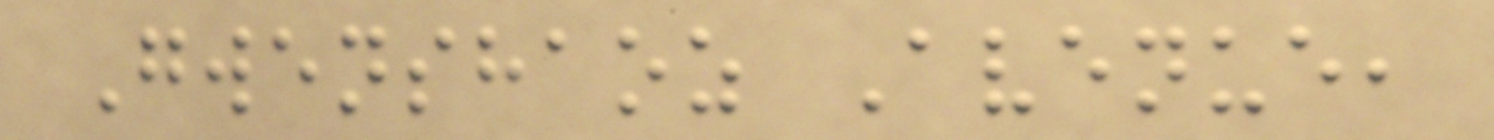Gwenshaoz Avenue,
